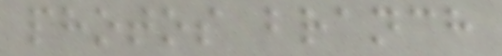photos branch
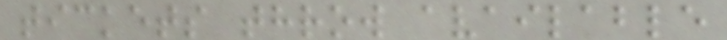tickets throw available
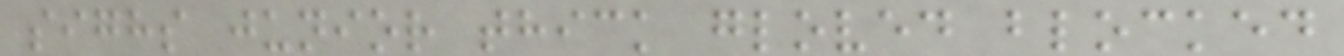sighs junior thick gloved blocked
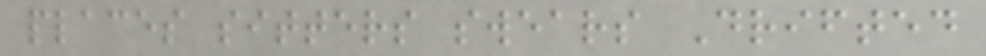places sitters swears Drifted
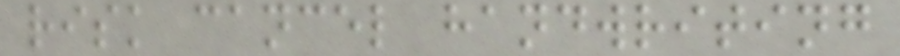risk cancel handwriting
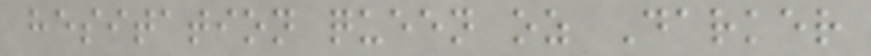hesitation queen oz Darker
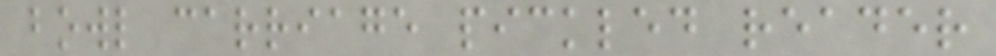bowl carriage pickled reader
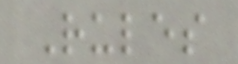Rules
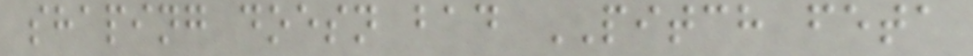shaping doesn bad PITCH feta
